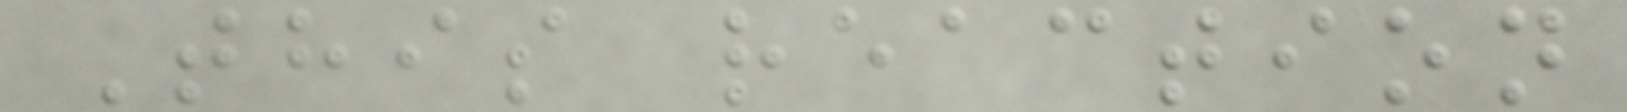This reaction
